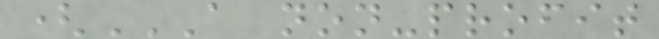(A NON-PROFIT
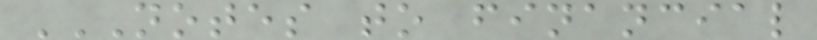NOTES TO FINANCIAL
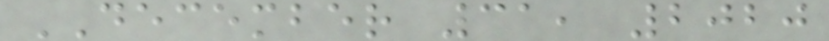DECEMBER 31, 2020
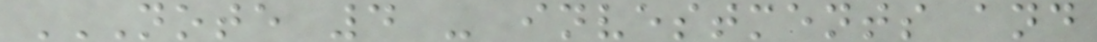NOTE 4 - INVESTMENTS AND
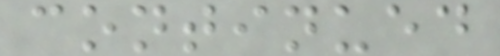continued
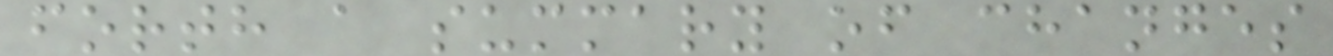forth a summary of changes
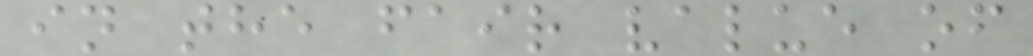in the fair value of
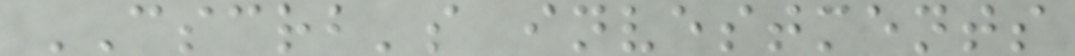CSCRB's investments
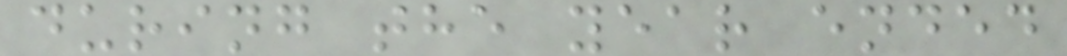during the year ended
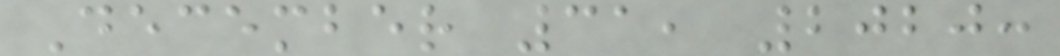December 31, 2020:
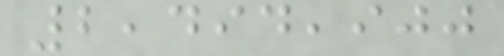2,494,900
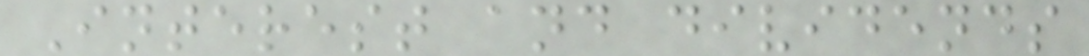Interest and dividends
